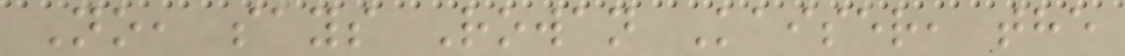No, says Rowan Kaiser, the
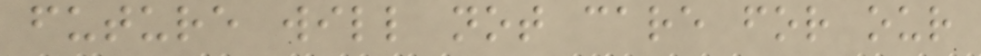future will not care for our
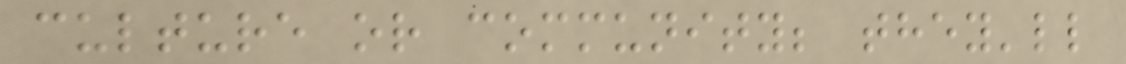culture or community; they'll
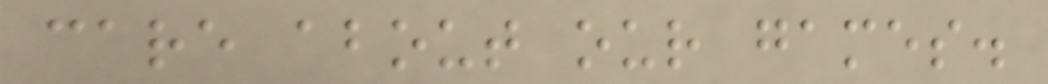care about our games.
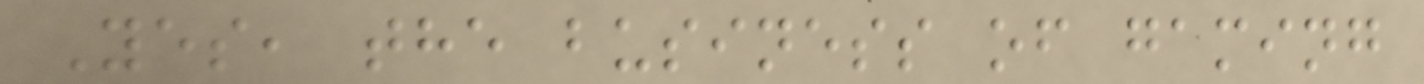Yes, the business of gaming
